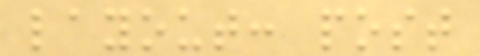layout: post
